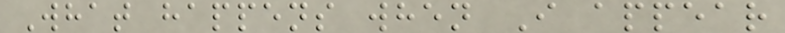What happens when I appear
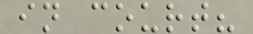in court?
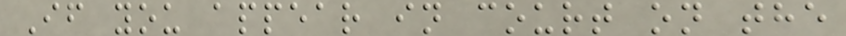If you appear in court on the
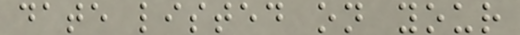date listed on your
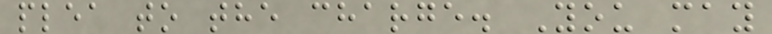plea to the charge. You may
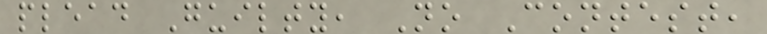plead Guilty, No Contest,
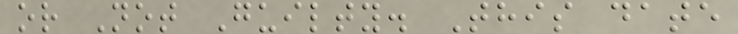or Not Guilty. This date
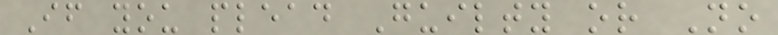If you plead Guilty or No
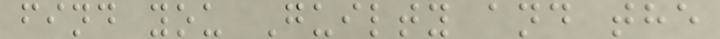find you Guilty and the
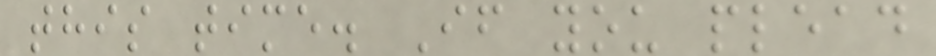this time. If you plead
